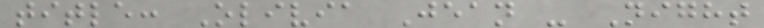title: Olivia Jean - Night
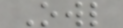Owl
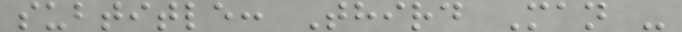subtitle: Third Man -
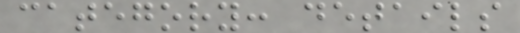category: details
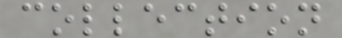collection
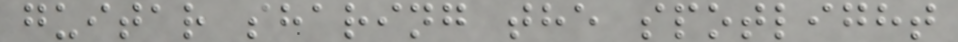guitar sharing the spotlight
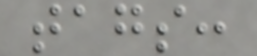tags:
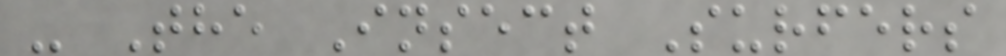- The Insect Surfers
